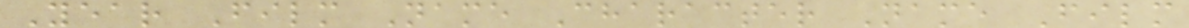Year Film Name Character Name Film
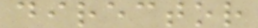director
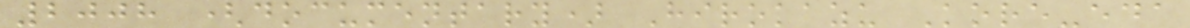2008 (documentary) Hirokazu Kore-eda
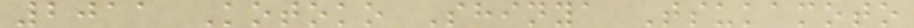2011 Kotoko Shinya Tsukamoto
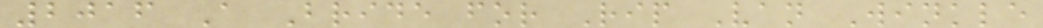2016 A Bride for Rip Van Winkle
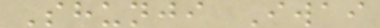Shunji Iwai
